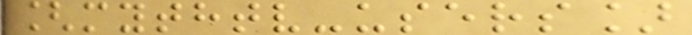[mythtv-users]
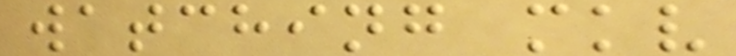watching mkv
